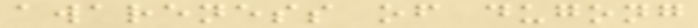awareness of dugong
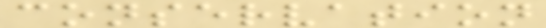conservation
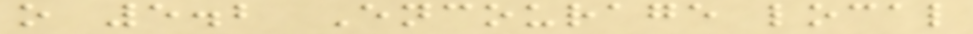o 5.2 Encourage local
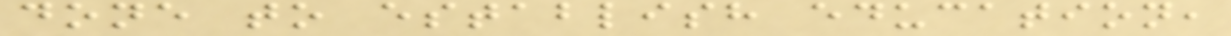done to establish education,
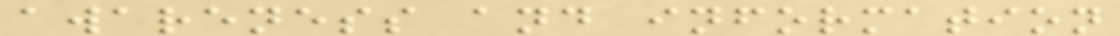awareness and information
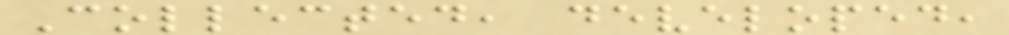Collected, developed,
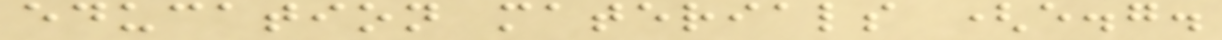education materials (e.g.
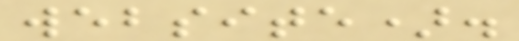website).
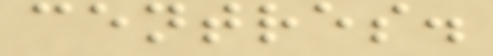centres.
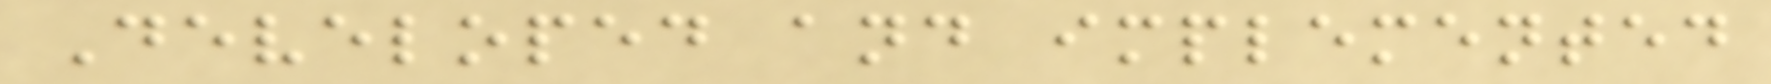Developed and implemented
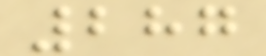287
